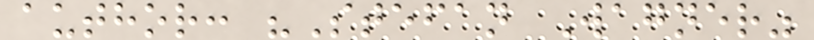author: "Stefan Wagner"
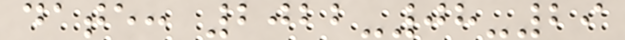date: 2022-08-29
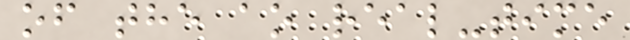of the ao real-time
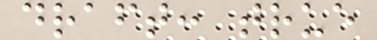draft: true
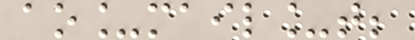ao_mail_t;
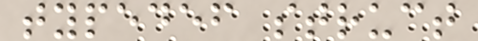typedef struct
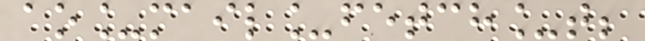ao_mail_fetch_t;
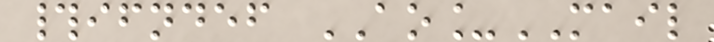#ifndef AO_MAIL
